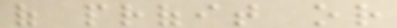of profit or
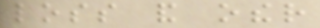loss and other
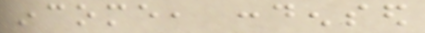income, condensed
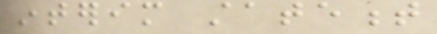interim statement
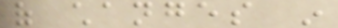of changes in
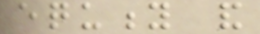equity and
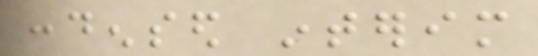condensed interim
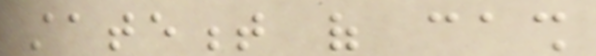statement of cash
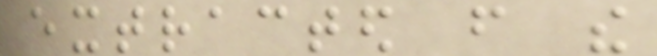extracted from the
